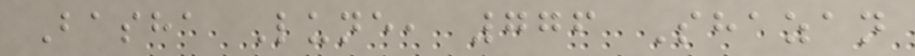Basha Lune, 776 Shazan
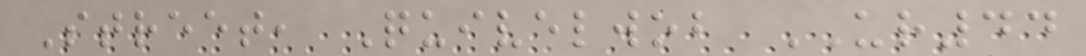Street, Quivelwob UR44
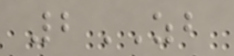2ZB
